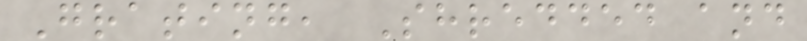Grating, Shredded and
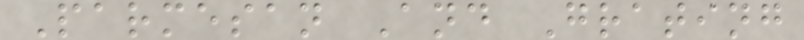Parmesan And Grating
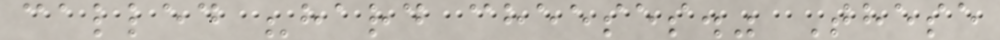called "hard cheeses." These
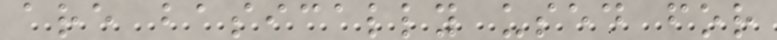are basically used for
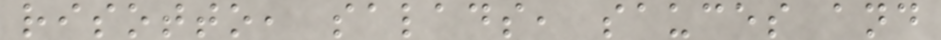risotto, salads, sauces and
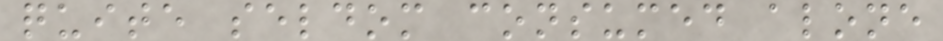quite seldom consumed alone
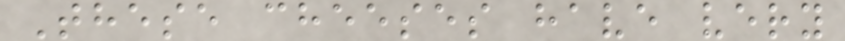These cheeses have very
